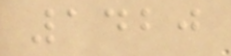1420
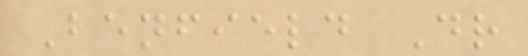Benfield Dr
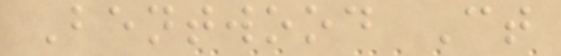Bentwood Ct
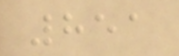851
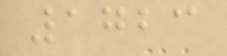1723
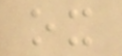ox
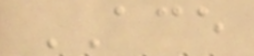ACE
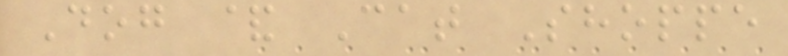Dog & Cat Shoppe
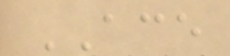ACE
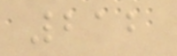212
